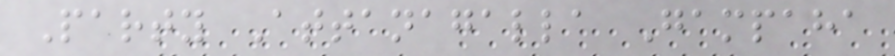Party Attanagalla Gampaha
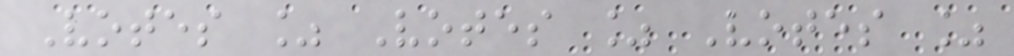Votes % Votes % Votes %
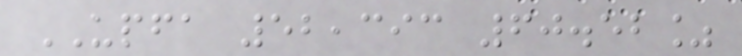UPFA 52,393 60.52%
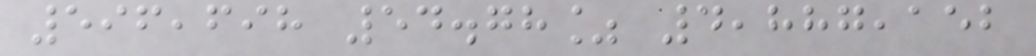596,698 54.78% 4,887,152
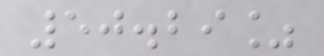50.29%
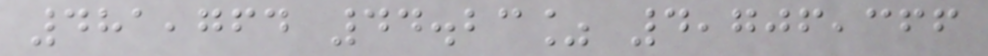481,764 44.23% 4,706,366
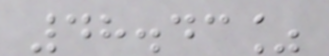48.43%
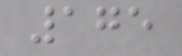175
